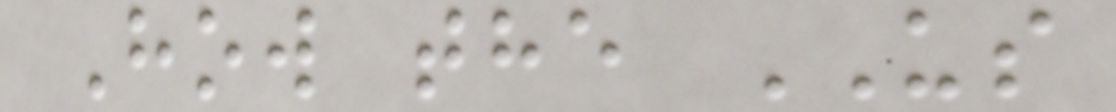How the US
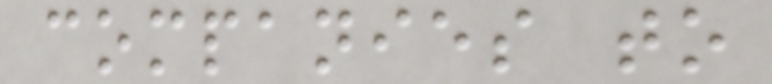companies to
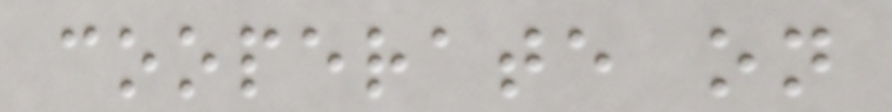cooperate on
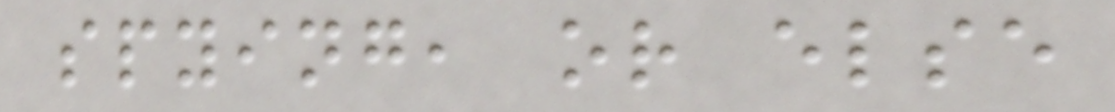spying, or else
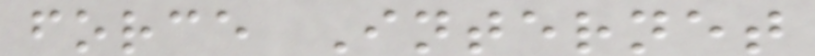force Internet
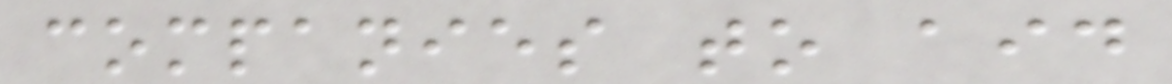companies to aid
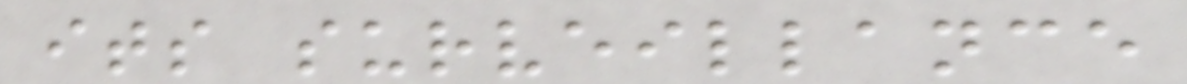its surveillance
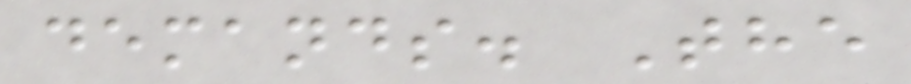demands. The
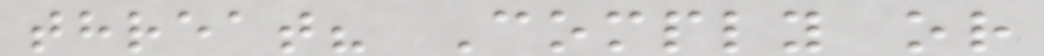threat? Comply or
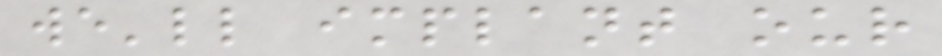we'll implant our
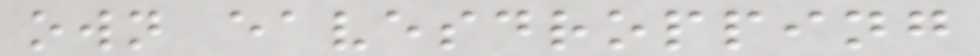own eavesdropping
